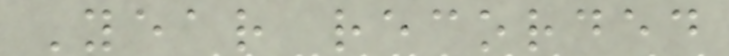Year recorded
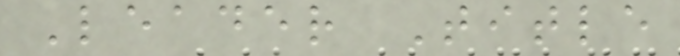Leader Title
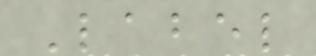Label
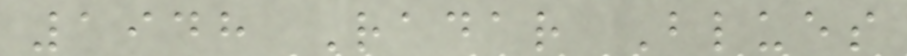1948 Radar Blues
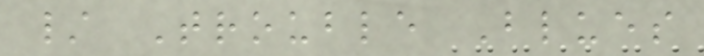/ Trouble Blues
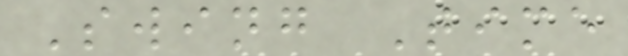Swing Time
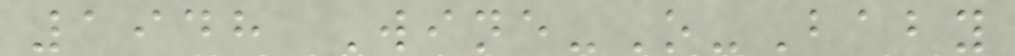1948 Wine-O-Baby
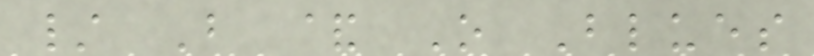/ B & O Blues
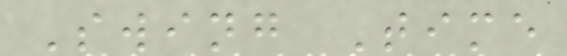Swing Time
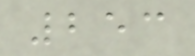253
